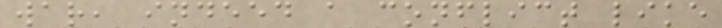war, indeed a conflict like
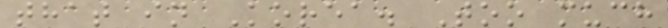that in Korea. Too much
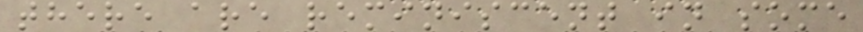there are reminiscent in some
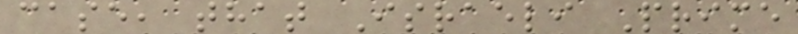case, that Israeli Prime
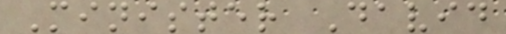Minister David
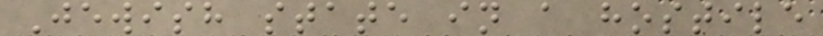Jewish state in a hostile
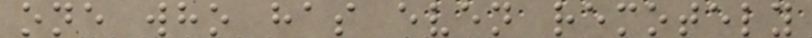one who has even remotely
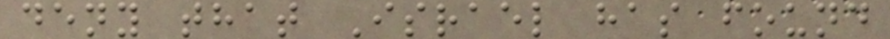deny that Israel has found
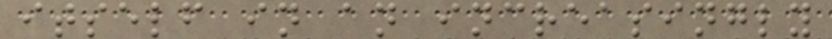itself in an increasingly
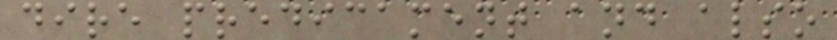dire predicament and also
